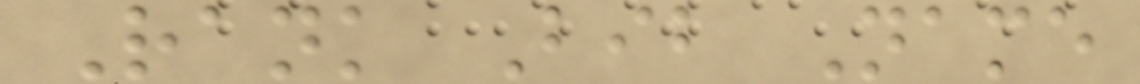Rank Bib Name
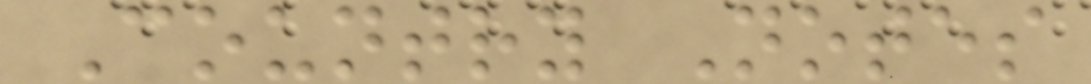Country Notes
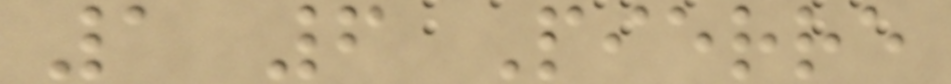1 6 Pierre
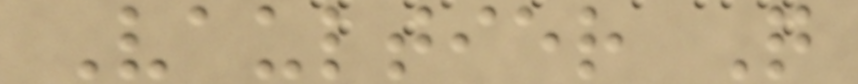Vaultier Q
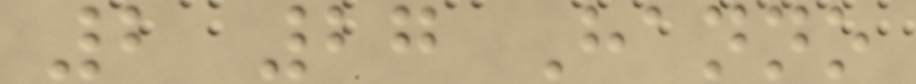2 27 Hanno
